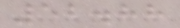52.88
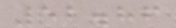52.86
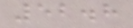52.8
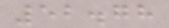52.78
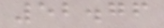52.76
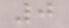0
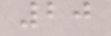20
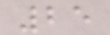25
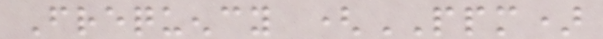Frequency (PPM)
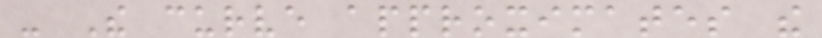- The curve approximates the
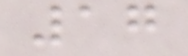17
